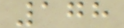178
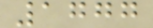1777
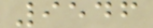9546
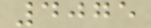4075
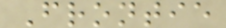Frontie
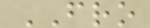FRO
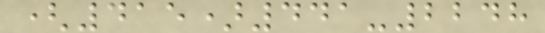(415)441-2248
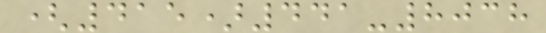(415)441-8038
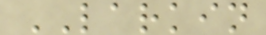LARKIN
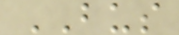BUS
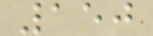150
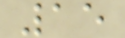15
